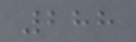288
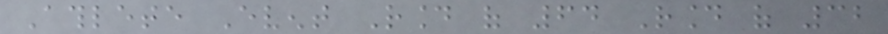Athlete Event Round of 64 Round of 32
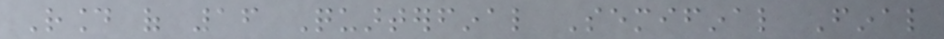Round of 16 Quarterfinal Semifinal Final
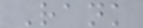Rank
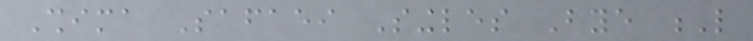Shima Safaei Singles Bye L
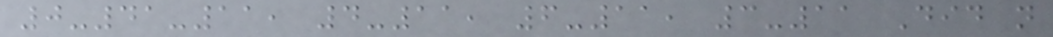0-41-11, 4-11, 6-11, 3-11 Did not
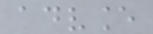advance
